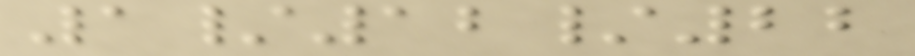1/12/22
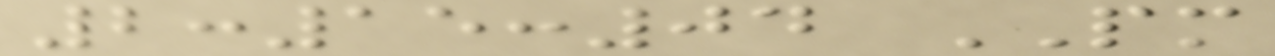2:15:04 PM
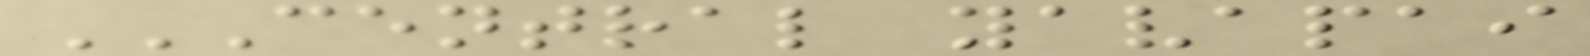CENTRAL YAVAPAI
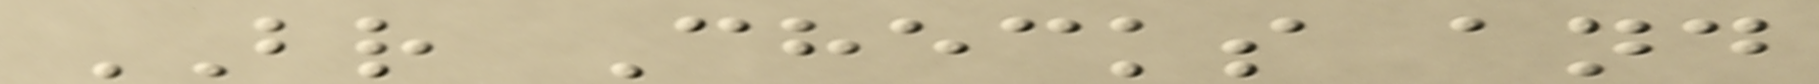BR Checks and
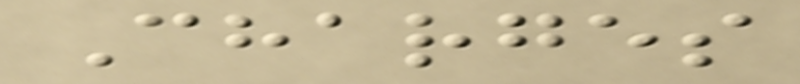Charges
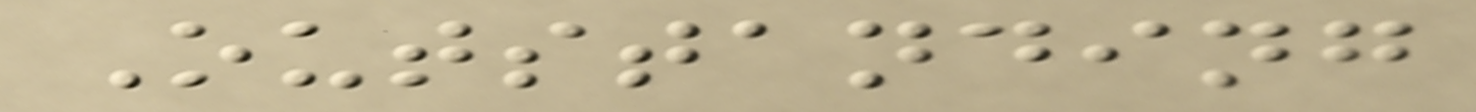Outstanding
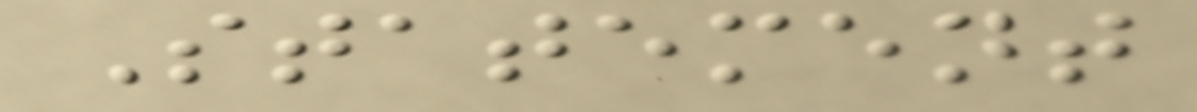Statement
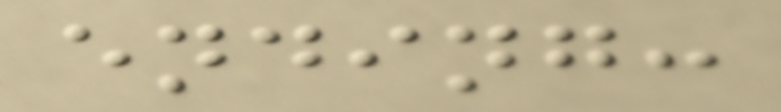ending:
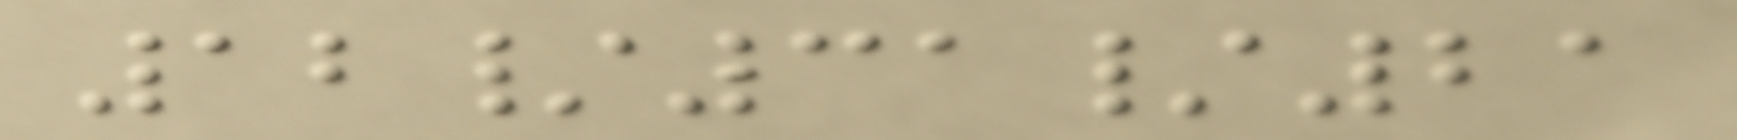12/31/21
